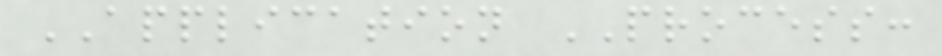APPLICATION PROCESS:
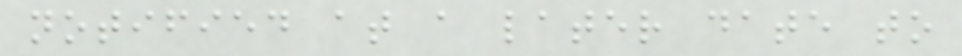notified at a later date to
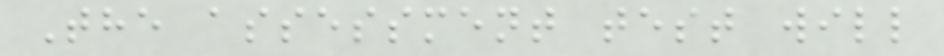The assessment test will
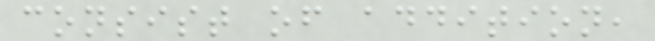consist of addition,
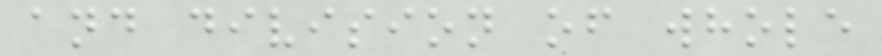and division of whole
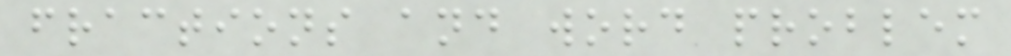fractions and word problem
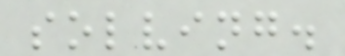solving.
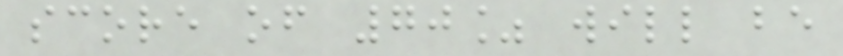score of 70% will be
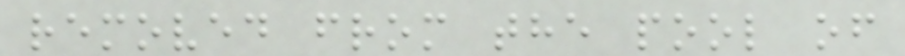removed from the pool of
